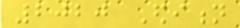2020 Edition
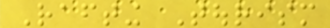Rafting Tourism
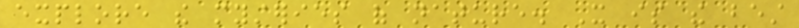explore the mysteries of nature. It is the best
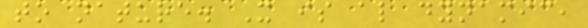to nature. It is also dynamic,
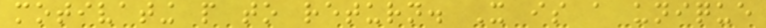motivating people to return. It is a unique
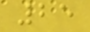25
